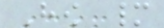How many
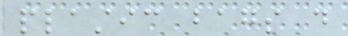plastic bags do
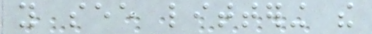you see littering the
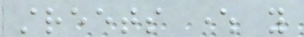streets where you
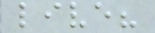live?
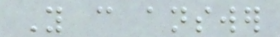You can answer
